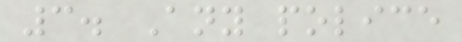3. Any police
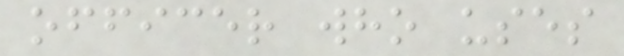officer who uses
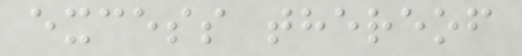excess thereof
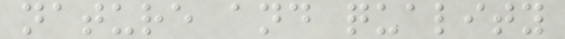nature and quality
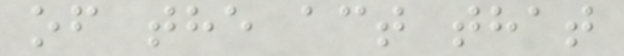of the act that
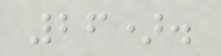26).
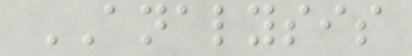ANALYSIS
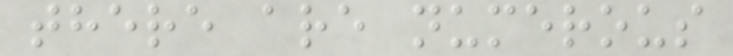there are numerous
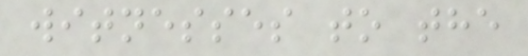witnesses to the
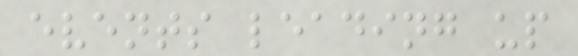events leading up
